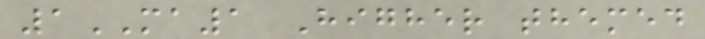1MA1 Higher themed
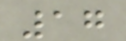17
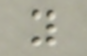y
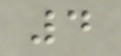4
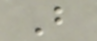B
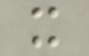x
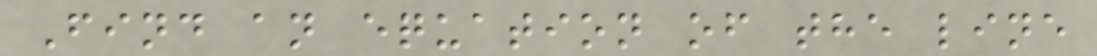Find an equation of the line
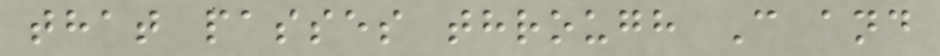that passes through C and
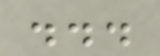...
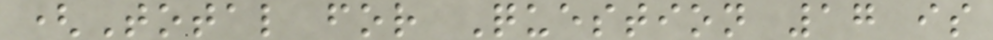(Total for Question 17 is
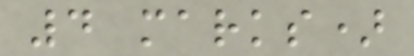4 marks)
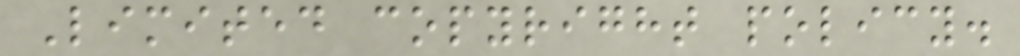Limited copyright policy.
